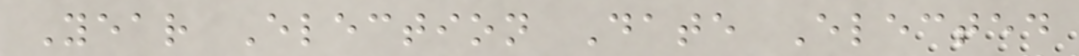Year Election Date Elected
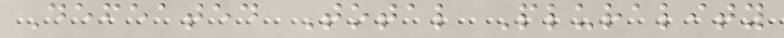Defeated Total Plurality
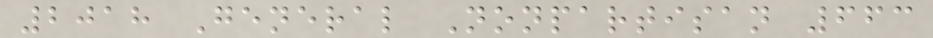2018 General Nonpartisan 663
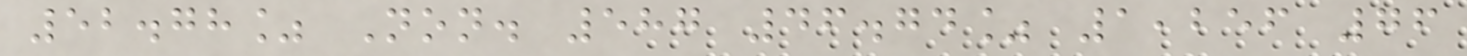52.78% Non. 587 46.74% 1,256 76
